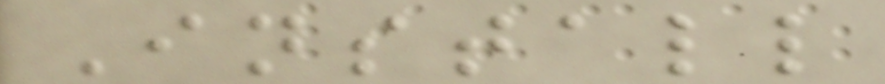Install
